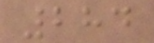284
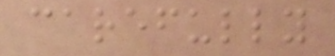carefully
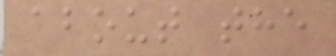about the
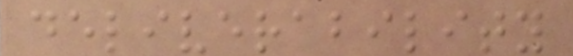deliverability
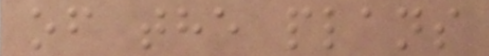of the plans
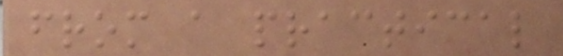from a practical
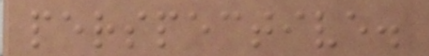perspective.
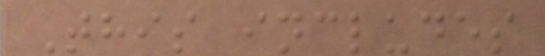This includes
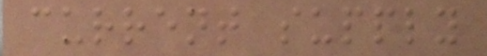current supply
